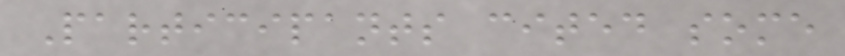Participants cited some
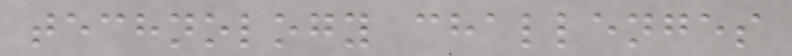technology challenges
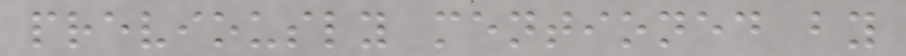previously mentioned by
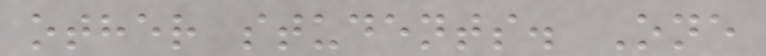other students. One
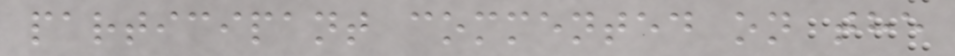participant commented on the
